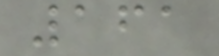161
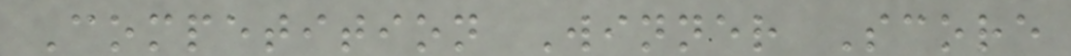Competition Winner Score
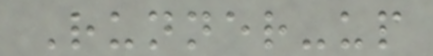Runner-up
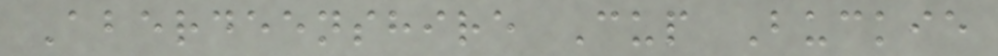Aberdeenshire Cup Buckie
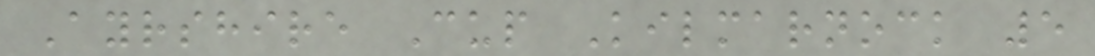Ayrshire Cup Kilmarnock 5
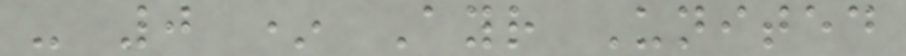- 0 * Ayr United
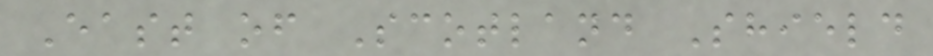East of Scotland Shield
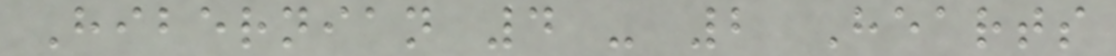Hibernian 4 - 2 Hearts
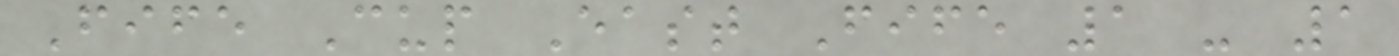Fife Cup East Fife 1 - 1
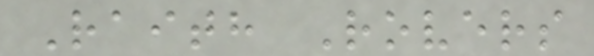Raith Rovers
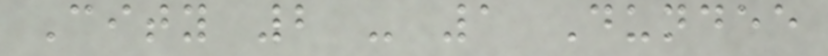City 2 - 1 Dundee
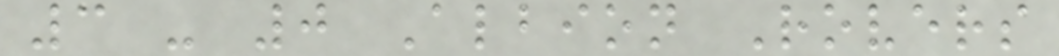3 - 0 Albion Rovers
